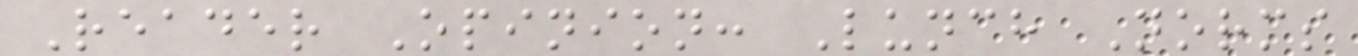Reader Opinion: Lunch Norms
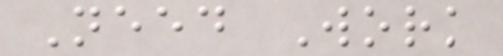Need Work
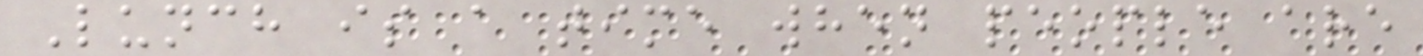Lunch is a time when people are
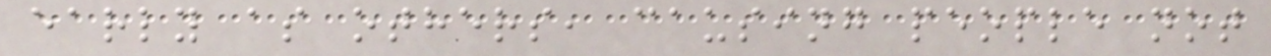early as others, causing people not
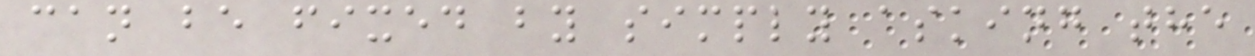can be fixed by simply asking the
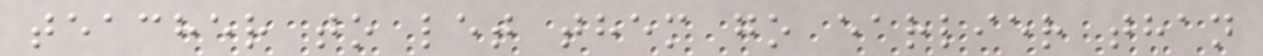teacher to let them go earlier than
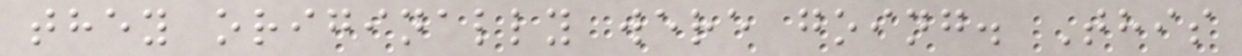they originally were going. This
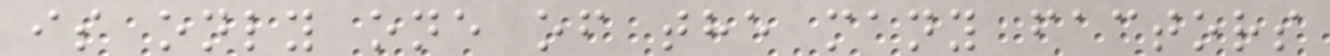is only one of the many factors
